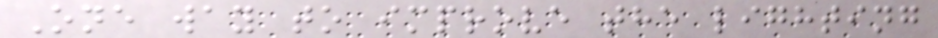One way to improve the lighting
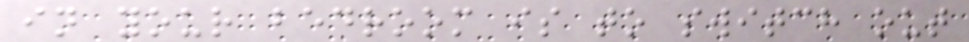in your bedroom is to switch out
